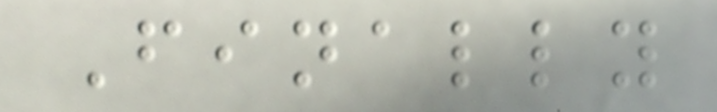Finally
